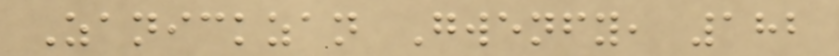Zanickzan Gwenfy, 182
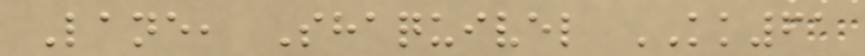Lane, Shaquivel KK61
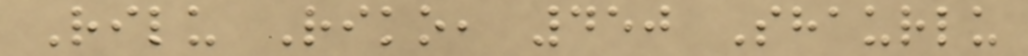Rilu Riko, 450 Shaurlu
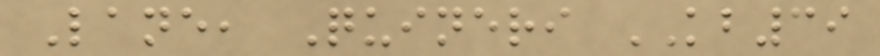Lane, Quineri KB39
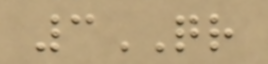3QR
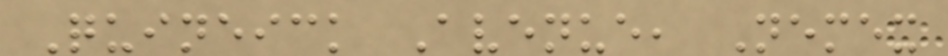Quineick Avenue, Nemex
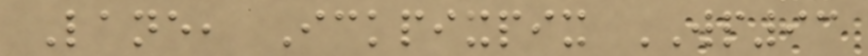Lane, Ickpixpix WP93
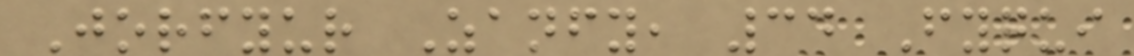Jorfyur Zanfy, 34 Fyqui
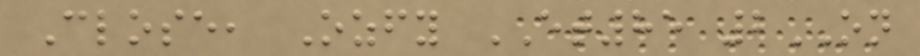Close, Ozfy ET85 2ON
